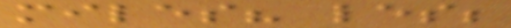miles? les;
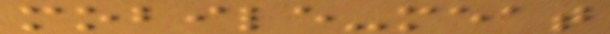mobile-meat
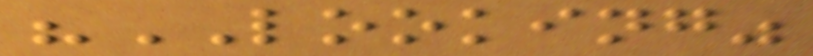"LOOKING"
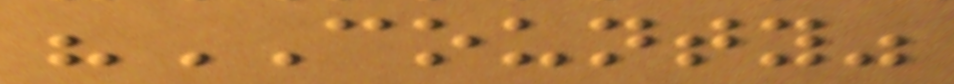"COUNTY"
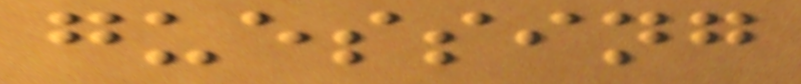guessing
